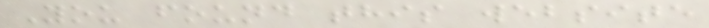You found this website
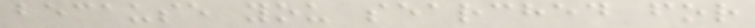because you searched for
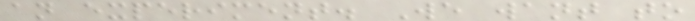an experiment. We want to
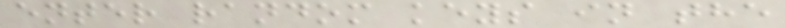enter random keys in the
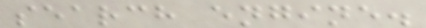search engine.
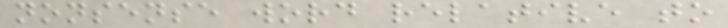nonsense word relative to
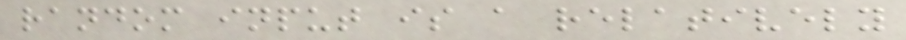random input is a relatively
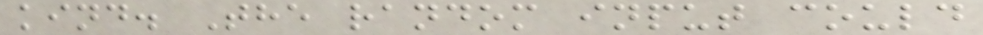kind. The random input could
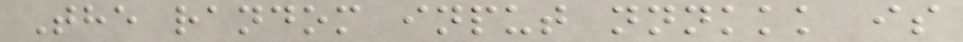The random input nnnkkk is
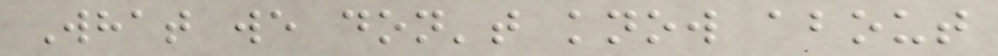What we don't know about
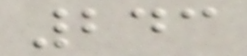243
